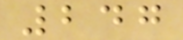247
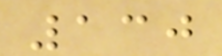130
